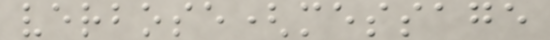verbose(message
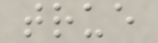true
